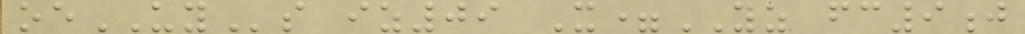oeUYs iz09 X=YZ fc9j
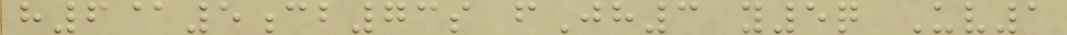h6@5cb73s fJh3 y5q Uv1
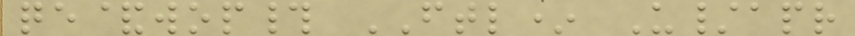qe&wop# FTL* U/apr
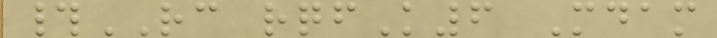#RC rqfK6 Mdam
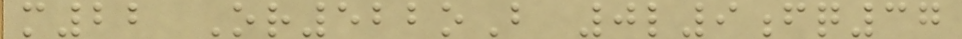m22 Or522oB 0l9fq37
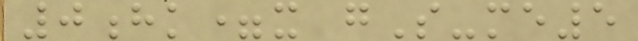0hk=x gS-me5
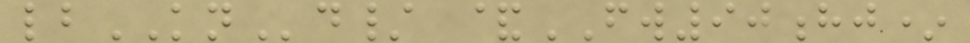lbKNd/ &FW90hj*
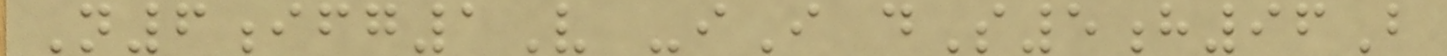N6ifg1V -iI dS5h96B
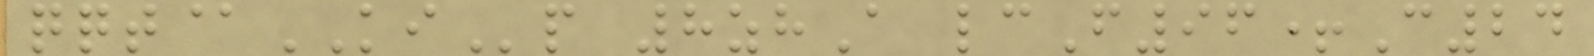qqt@KIp 8zhA lcF96+C24
